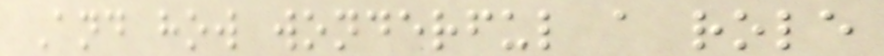And how wonderful a role
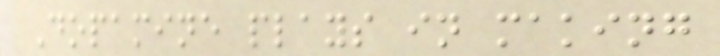Dopamine plays in making
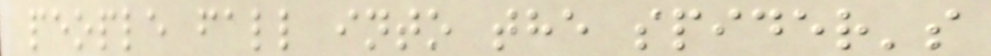people fall into the spider's
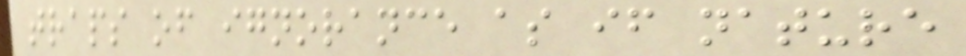traps of ignorance as if nature
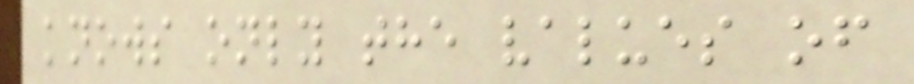knows only the values of
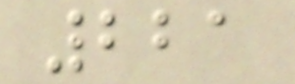221
